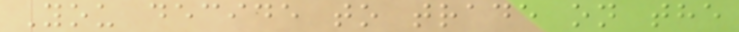You decide to trade on the
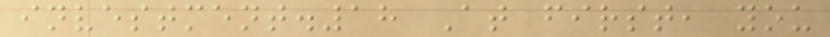investment.18 At first, you
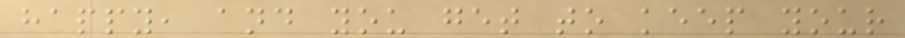happy, and you get to keep your
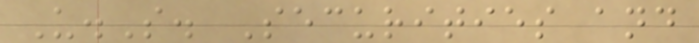U.S. Securities and
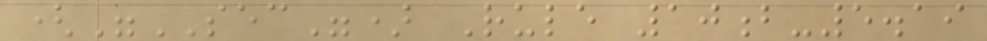("SEC") Rule 10b-5.19
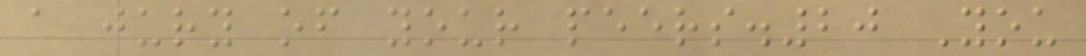a jury of your peers.20 You
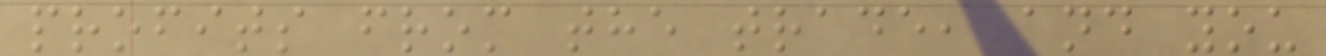profits from the trade, and you
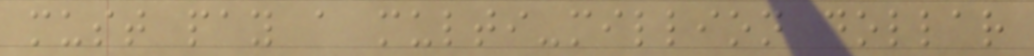must pay a multi-million dollar
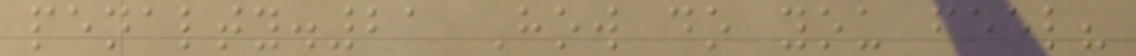penalty.21 How do you feel?
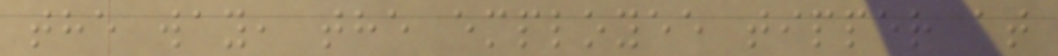the way, the employee tipper at
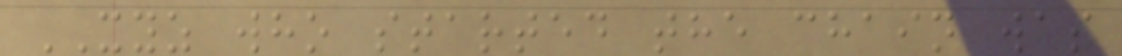XYZ who started the chain was
